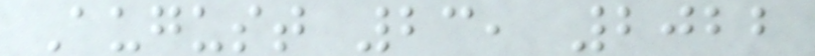August 23, 2022
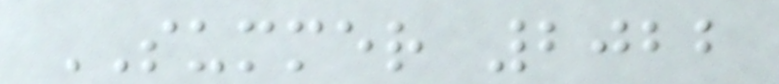SUMMER 2022
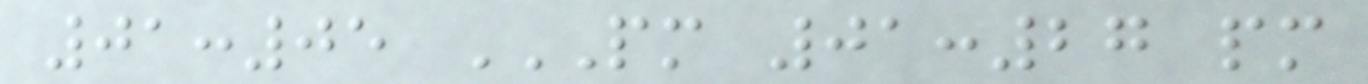01:05 PM 01:27 PM
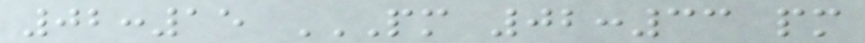02:15 PM 02:33 PM
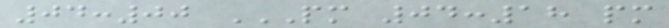04:00 PM 04:18 PM
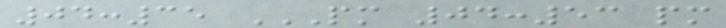04:35 PM 04:53 PM
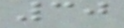30
